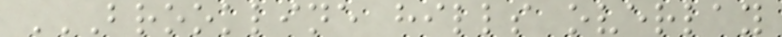BROOKLINE HILLS OVERLAY
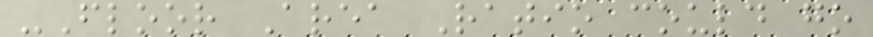-Floor Area Ratio could go
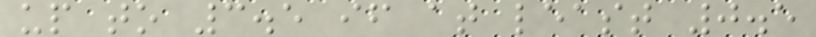up to 3.5 if at least 0.5
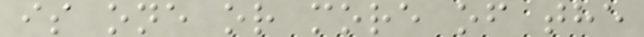is one or more of the
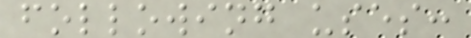following uses:
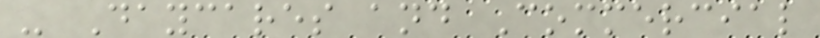- Daycares and Commercial
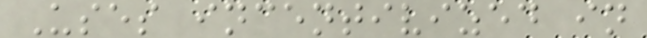Uses incentivized in
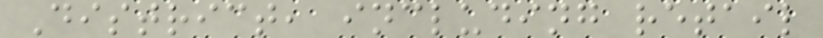District, including retail
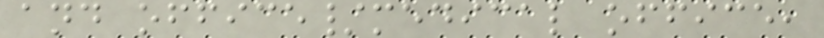and office/medical office,
